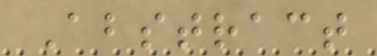Abstract
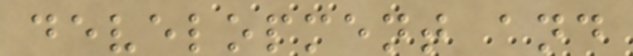development and
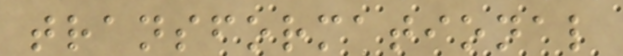transformational
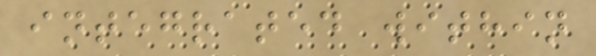integrated within
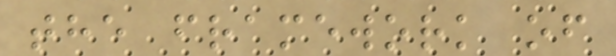the framework of
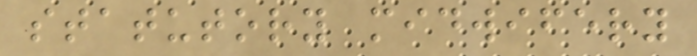statutory midwifery
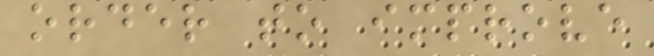order to improve
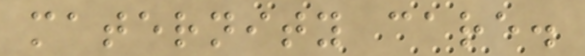maternity care.
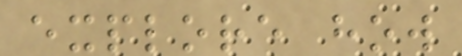explore how
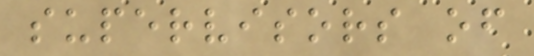supervisors of
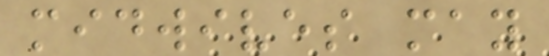midwives may
